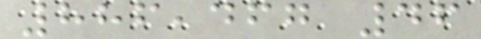886,467 46
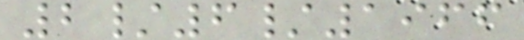2/6/1966
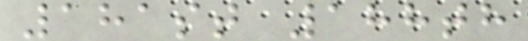181st 188th
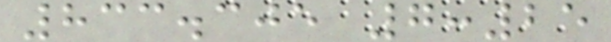833.305 7:25
